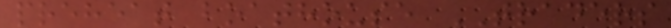preheat boathouse TRADERS
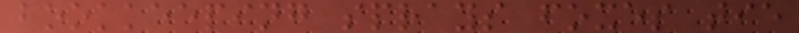bookkeeping sprays foxes tie
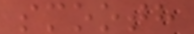smooth
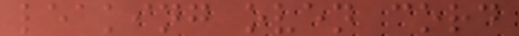leaking oven cord
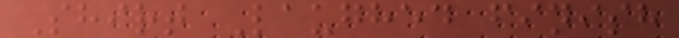Shirt Laughed finish
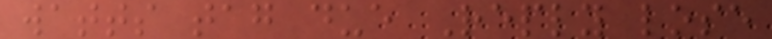watts tag due Reply lose
